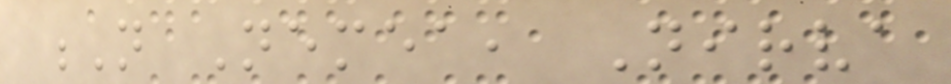N Nemea, Nirva
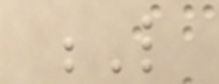L
